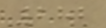282
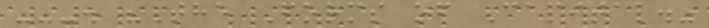---. "The Forms of Capital."
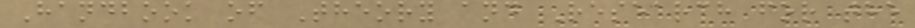Handbook of Theory and Research for the
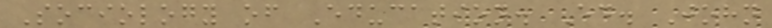Sociology of Education. Ed. John
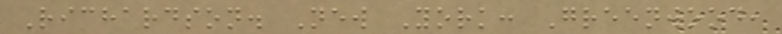Richardson. New York: Greenwood,
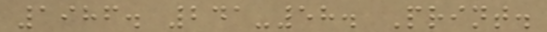1986. 241-58. Print.
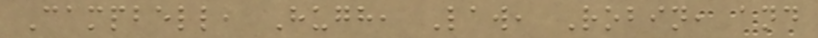Campbell, Hugh, Law, Robin, and
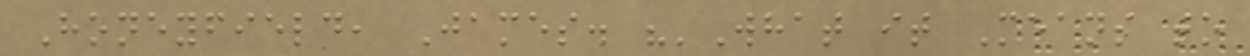Honeyfield, James. "'What it Means to
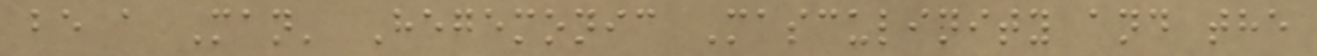be a Man' Hegemonic Masculinity and the
